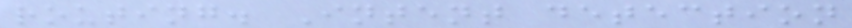routing. Intent detection
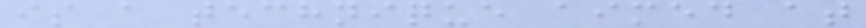is a technique aimed at
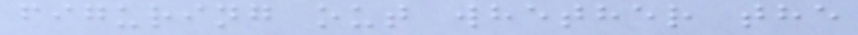figuring out whether the
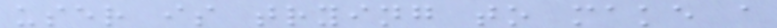user is trying to make a
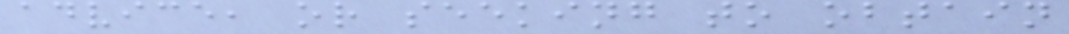advice, or seeking to obtain
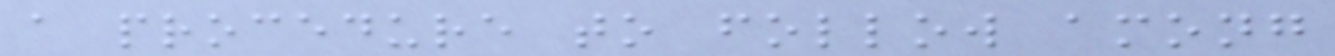a procedure to follow among
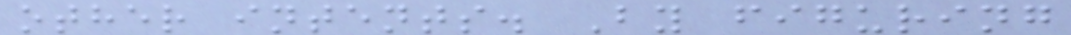other intents. By figuring
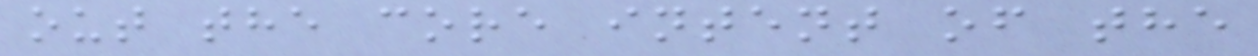out the core intent of the
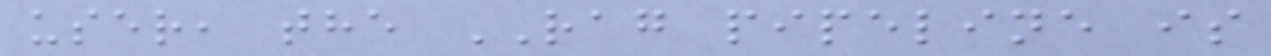user, the RAG pipeline is
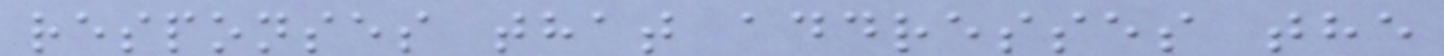responses that addresses the
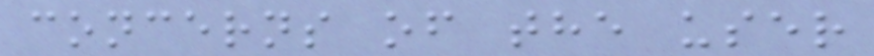concerns of the user
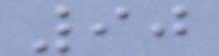90
